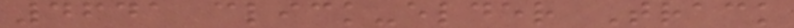4641 click-elder Track
